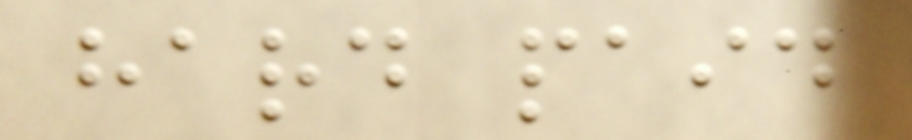hard paid
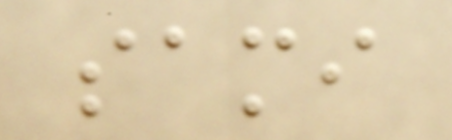sami
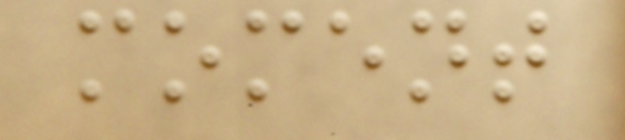moment
